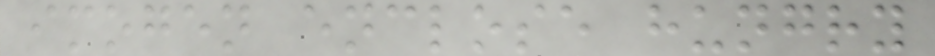imogen enclose hungry
